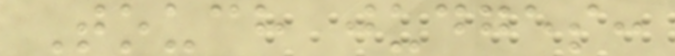Touch judges:
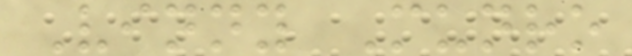Vinny Munro
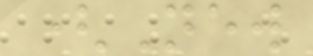(New
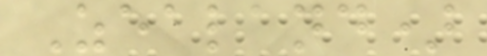Zealand)
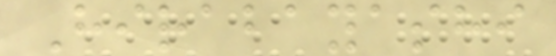Hirabayashi
